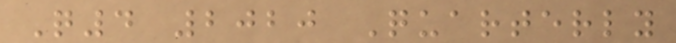Q4 2020 Quarterly
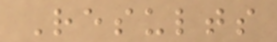Results
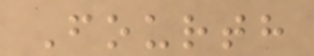Fourth
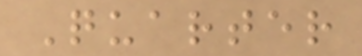Quarter
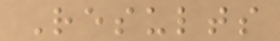Results
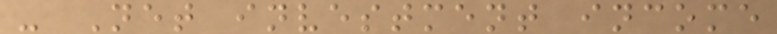- Net investment income
